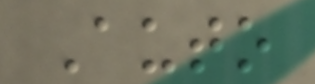Auto
